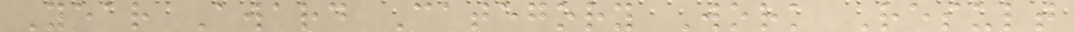Year Award Category Work Result
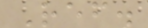Ref.
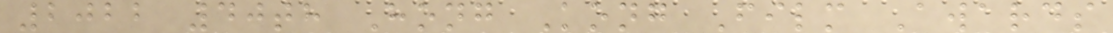2022 40th Hong Kong Film Awards
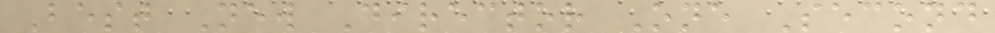Best New Director One Second
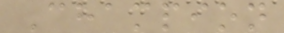Champion
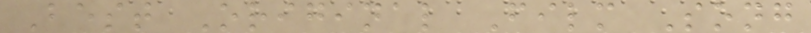Best Original Film Song
